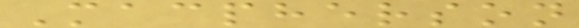Macpherson
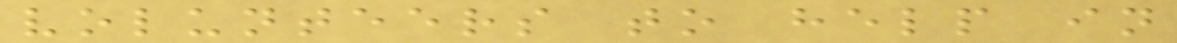volunteers to help in
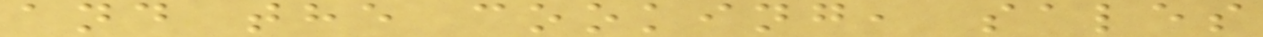and the cooking, sales
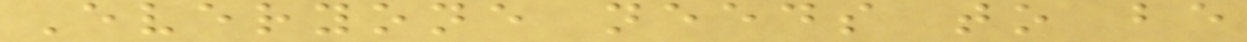Everyone needs to be
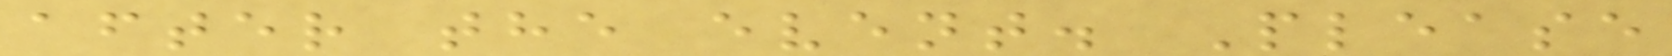after the event. Please
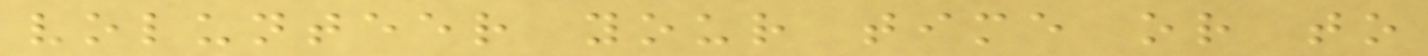volunteer your time or to
